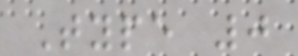Type 0
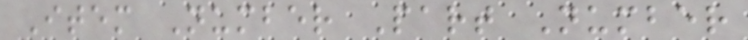Item Number Part Number
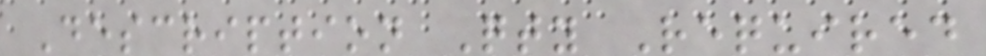Description Qty Required
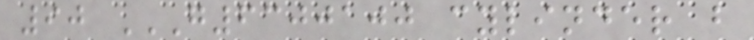90 G6300100 CYLINDER B
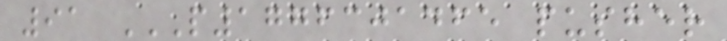91 P1776301465 PUSHER
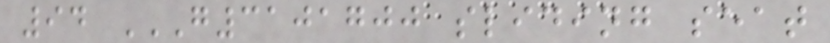94 G3101700 SLIDING SEAT
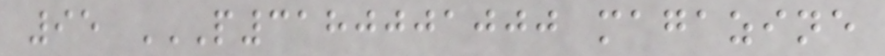95 P3180001000 MAGAZINE
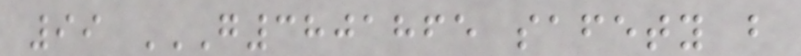99 G3801865 SAFETY B
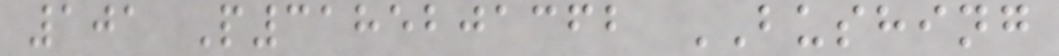101 P3185201362 BUSHING
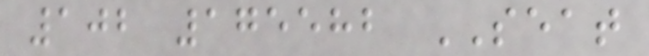102 175582 SEAT
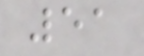51
